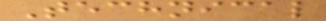Technical
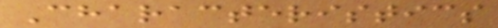Characteristics
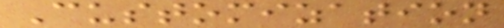Customization
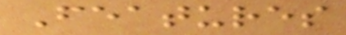Features
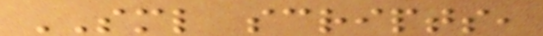SML scripts,
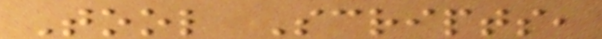Tool Scripts,
